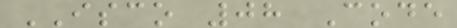ISCO 08 Code
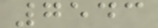7543
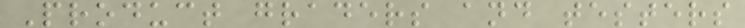Product graders and testers
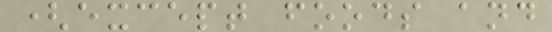(except foods and
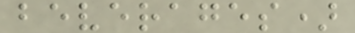beverages)
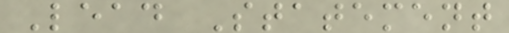Lead Statement
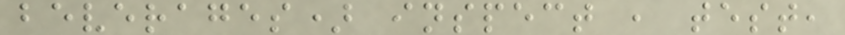beverages) inspect , test,
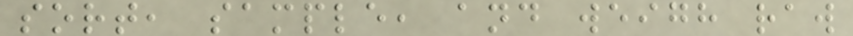sort, sample, and weigh raw
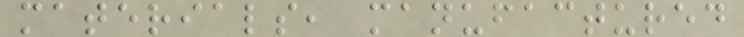materials, manufactured
